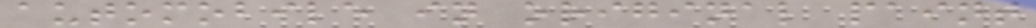automobile in original paint
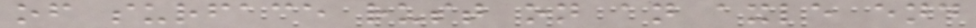of surface rust on an axle end
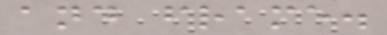and frame.
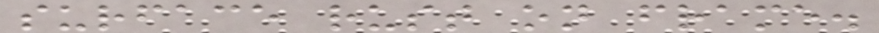surface rust on frame.
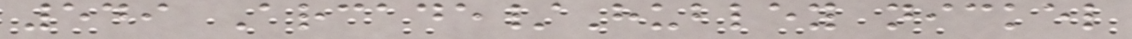549 Arcade/Hubley nickel
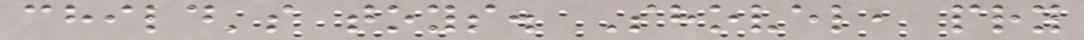child's toys. Shovel, pry
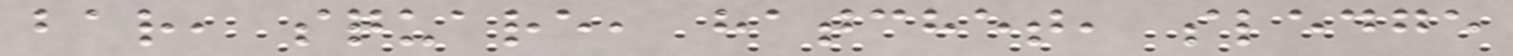bar, square, hatchet, sledge
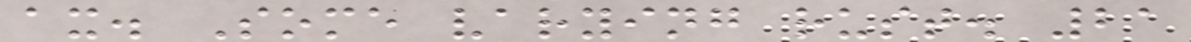ax. Some varying rust. 21
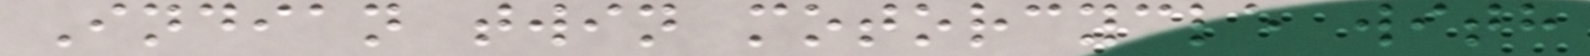Indian twin motorcycle with
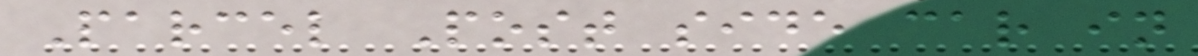Parcel Post side car in
